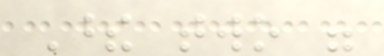These two were
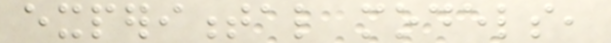experimental models,
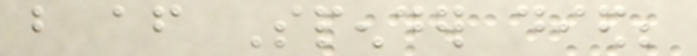but after Spender died;
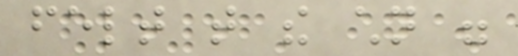felt that the children were
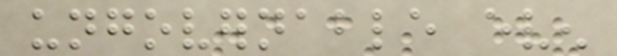ungovernable even
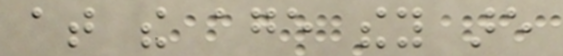at the age they are
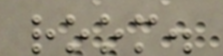room.
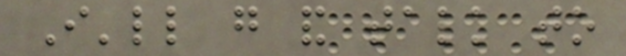I'll go and talk to
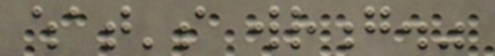what's wrong."
